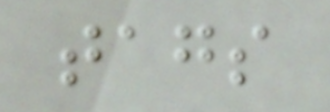tags
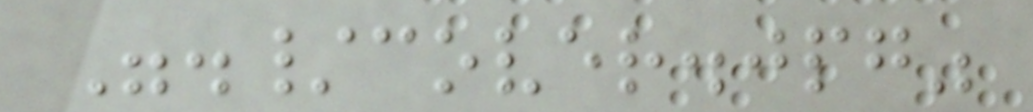"./cover.jpg"
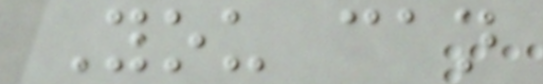You can
